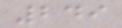249
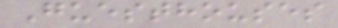Guesthouses
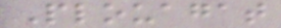Plouagat
